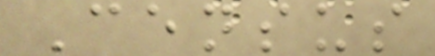Census
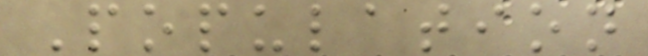Population
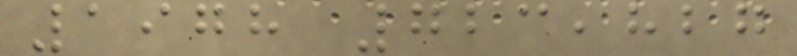1978 723,827
